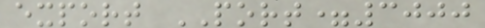export PORT=3000
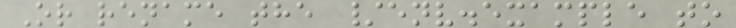Or rename the /env.example to
